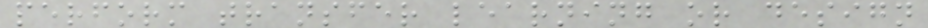perform transfer learning or design
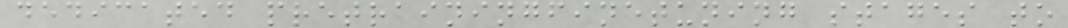dedicated pretrainingfinetuning stages to
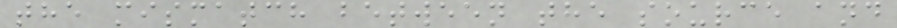the mismatch between the source and
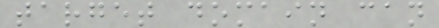target domain can
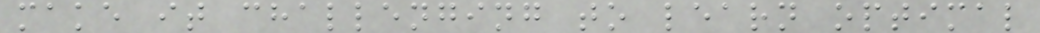make it challenging to learn optimal
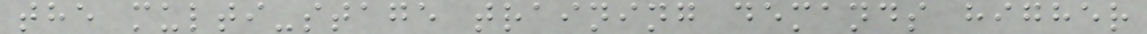the multi-stage training demands higher
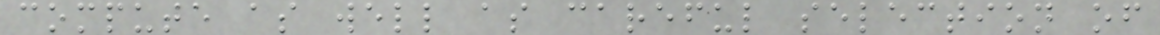compute as well as careful selection of
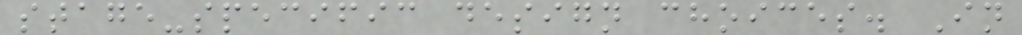stage-specific design choices. In
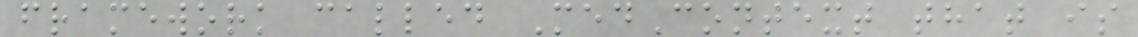framework called MedContext that is
